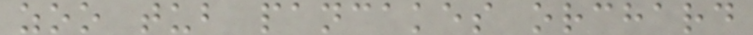zoo tub pancakes orchard
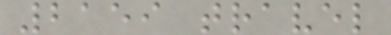2159 travel
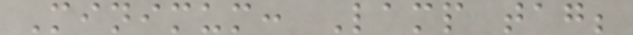Minimum: Lamp tag;
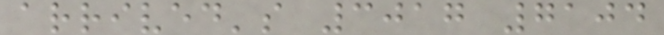arrived's 3017 7104
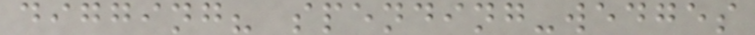digging? spending-wedges
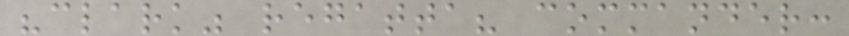"clark" regatta? commander:
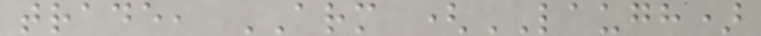trade, ARM (LAUGH)
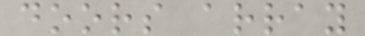doors array
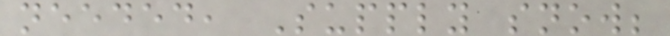needed, Supply snow;
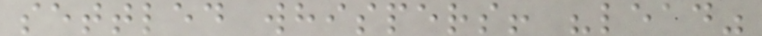settled whispers! "lead"
